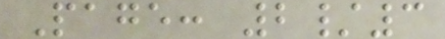Page: 2/3
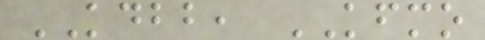KDBB, KFMO
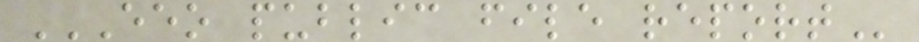EEO PUBLIC FILE REPORT
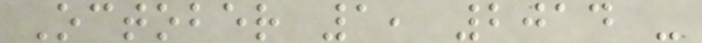October 1, 2014 -
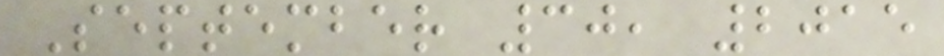September 30, 2015
